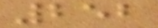252
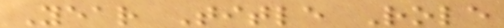Year Title Role
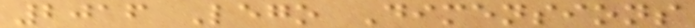2016 Lego Dimensions
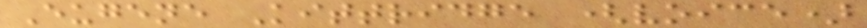Eugene Kittridge (voice)
